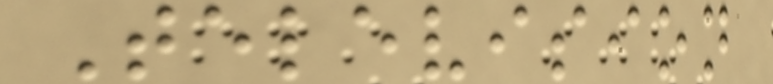Television
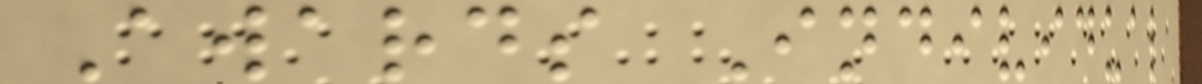Awards Individual
